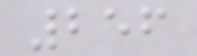256
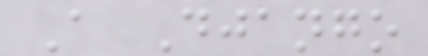A Django
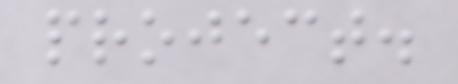project.
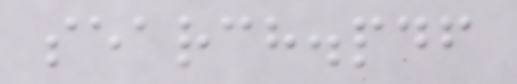search.pdf
